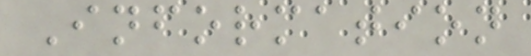Information
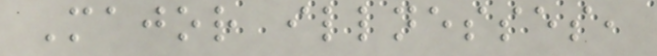Major illnesses,
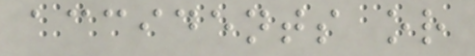accidents or
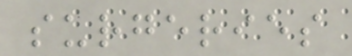surgeries
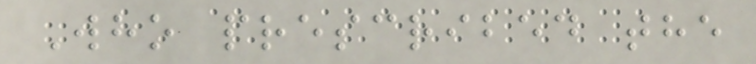Who prescribed the
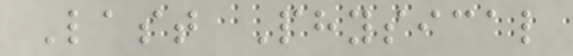Last Physical
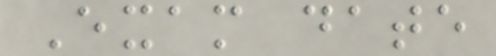Exam date
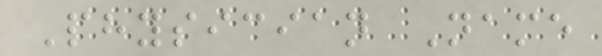Physician Name
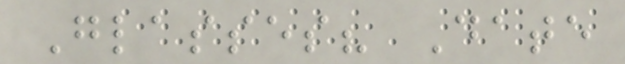Glasses? Date
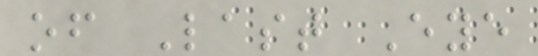of Last Eye
